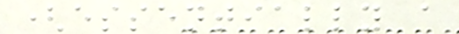(essentially a
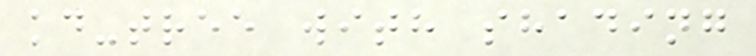kd-tree with shading
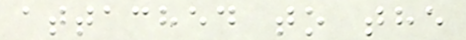attached to the
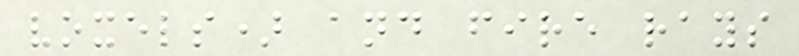voxels) and fire rays
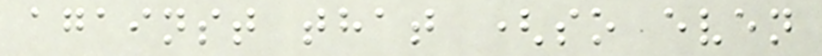against that (so even
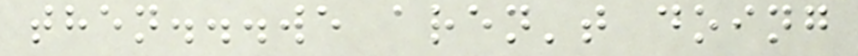then...we aren't doing
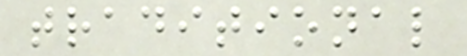traditional
